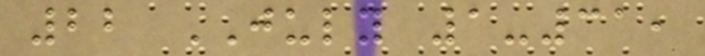22 JULY 1-31,
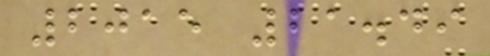2015 21.49
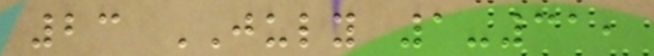23 JULY 1-31,
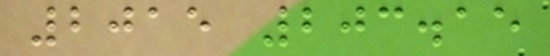2015 203.15
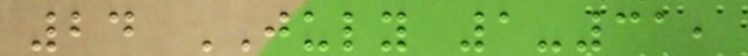24 JULY 1-31,
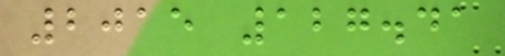2015 127.41
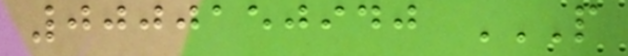0000150940 P
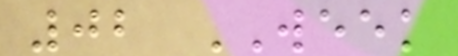02 WEEK
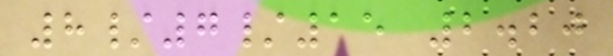8/7/15 2.20
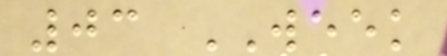03 WEEK
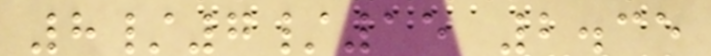8/7/15 2.35
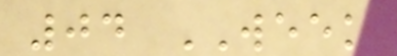04 WEEK
